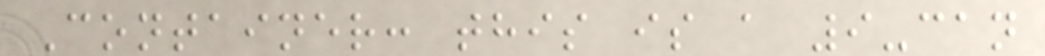Container: this is a 9-can
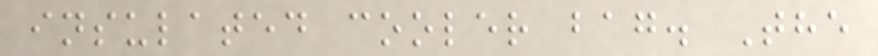insulated cooler bag. The
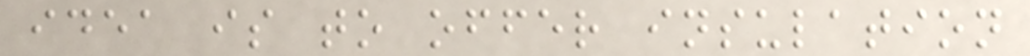idea is to offer insulation
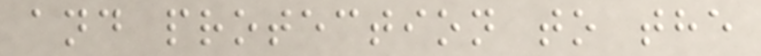and protection to the
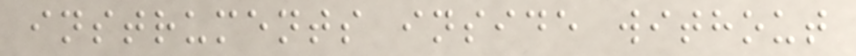instruments inside without
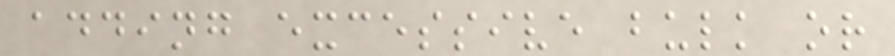adding excessive bulk or
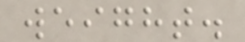weight.
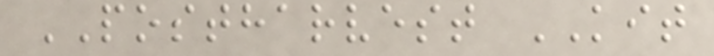POSTHARVEST KIT
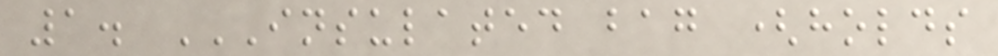1. INSULATED BAG (HOLDS
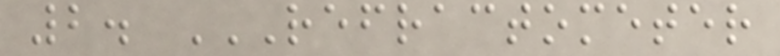2. REFRACTOMETER
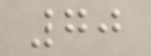70
